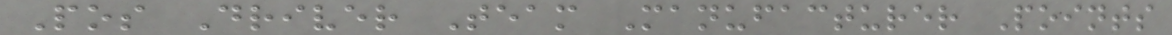Pos Driver Team Manufacturer Points
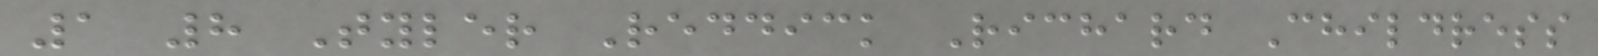1 8 Tyler Reddick Richard Childress
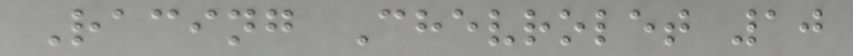Racing Chevrolet 10
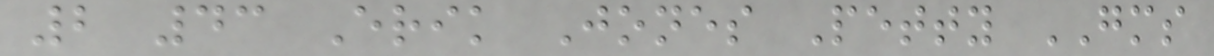2 43 Erik Jones Petty GMS
